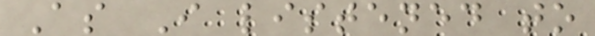As I listened to
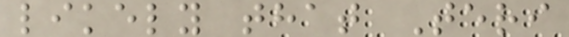likely that Teri
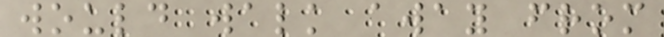would walk away from
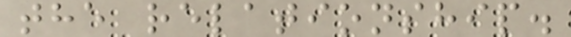the relationship.
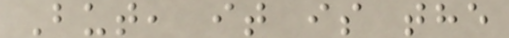But, it is the
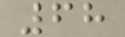68
